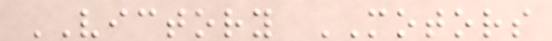VICTORY MOTORS
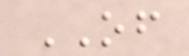OF
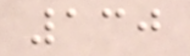130
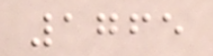1765
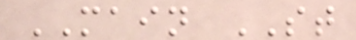MAIN ST
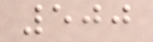500
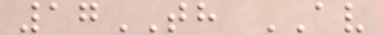17TH AV
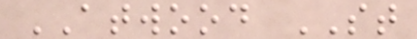ATWOOD ST
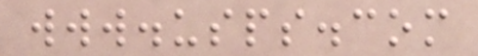www.usps.com
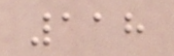118
